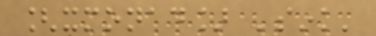[xmonad] 'sink'
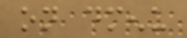on dmenu
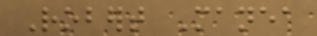Robert Manea
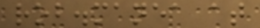rob.manea at
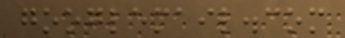googlemail.com
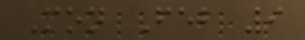Mon Feb 9
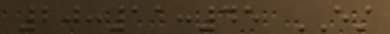20:11:45 EST
